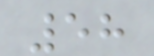58
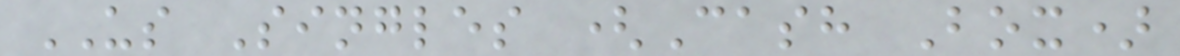US Singles (Cash Box)
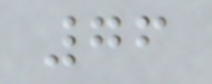76
